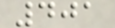401
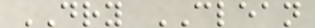DRY CLEAN
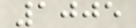1005
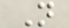N
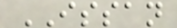ISSAN
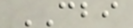CBI
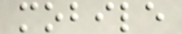mobile
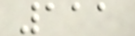111
